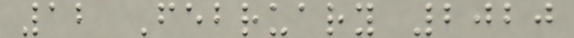12 February 2020
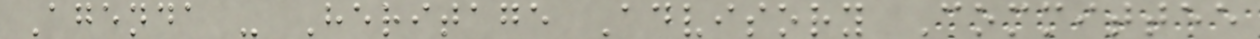Agenda - Heritage Advisory Committee
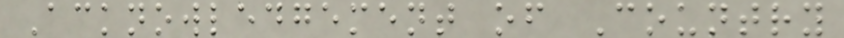Acknowledgement of Country
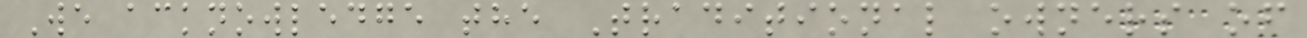We acknowledge the Traditional owners of
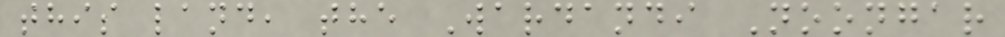this land, the Wardandi Noongar
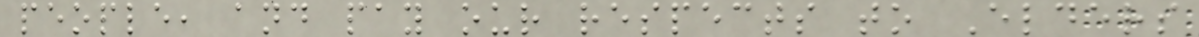people, and pay our respects to Elders
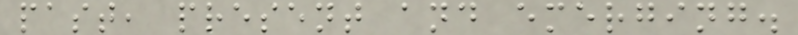past, present and emerging.
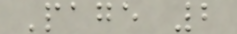Page 2
